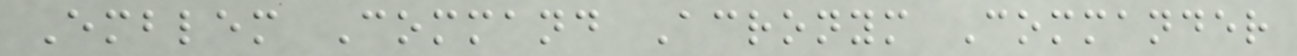Emblem Command Acronym Commander
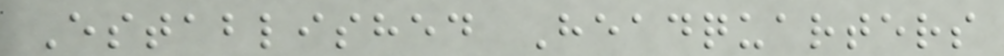Established Headquarters
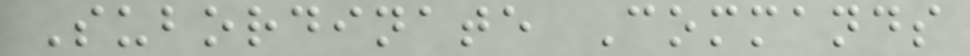Subordinate Commands
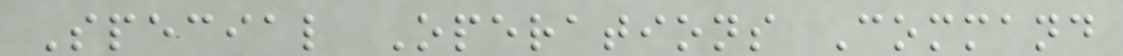Special Operations Command
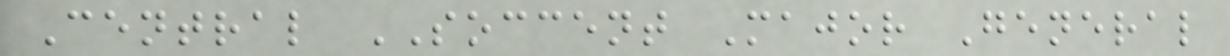Central SOCCENT Major General
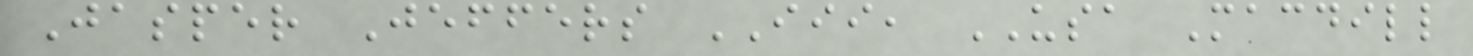Jasper Jeffers III, USA Macdill
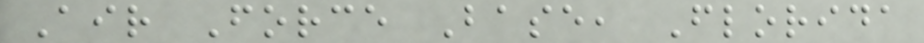Air Force Base, Florida
